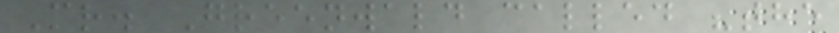Mr. Greenwald called "the
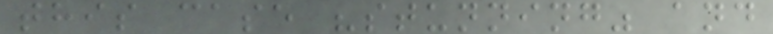this case "stunning" and
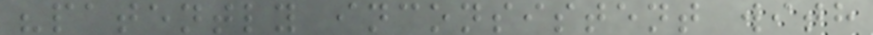"patently inconsistent with
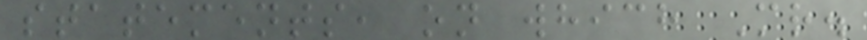statements, on which Mr.
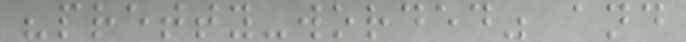"pretty-worded" and
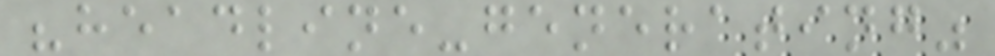"headline-generating"
